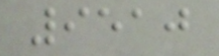9510
